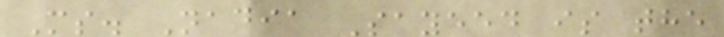Ms. Nadia Sayeed is the
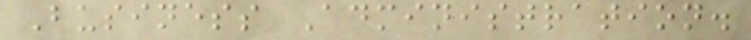Business Administration.
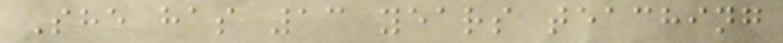She has 13 years teaching
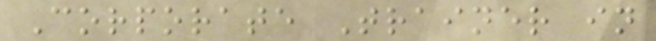Corporate Trainer in
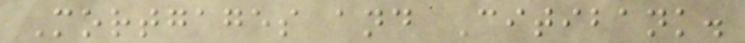Mortgages and Citibank.
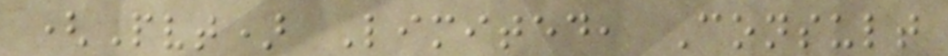(Pvt) Limited, Consult
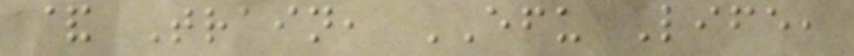& Train, EFU Life,
